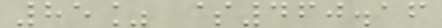85% $460.16
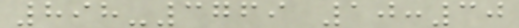898-3769 10:30
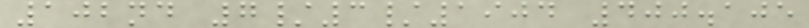102nd 7/3/1904 400.105
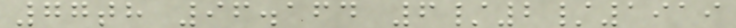77th 96.164 6/2/1919
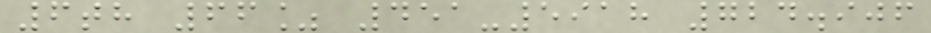6th 66% 451-5918 724.906
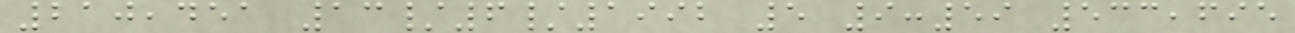210,451 13/6/1992 5 9:59 533,695
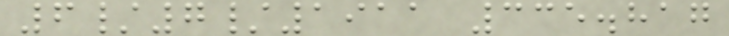6/7/1911 335.817
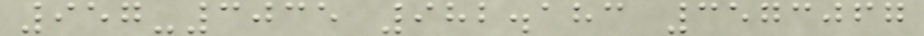957-3035 982.183 3573067
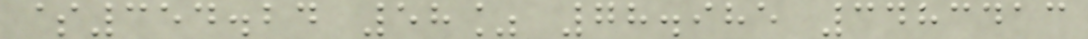$354.24 58% 78.985 3483413
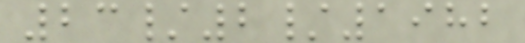23/2/1982
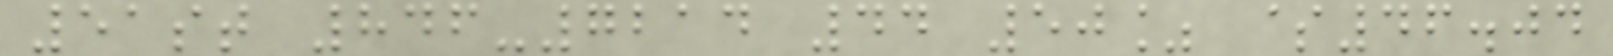51st 846-7214 44 50% $46.04
